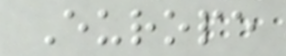Europe
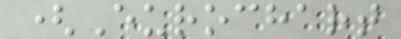(Eurochart
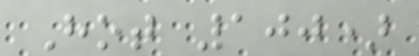Hot 100)
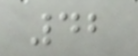42
